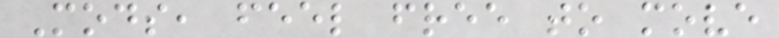Mods, feel free to move
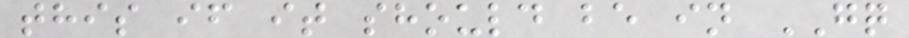this if it should be in GQ
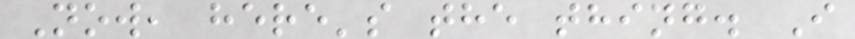Now, here's the thing. I
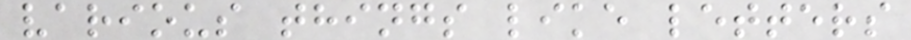various things like letters
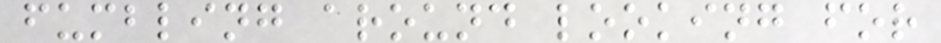fumbling around looking for
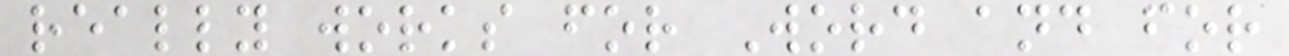really works for Word and for
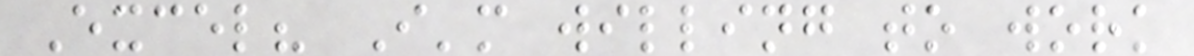Excel? I'm willing to work
